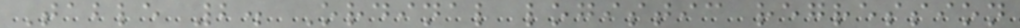Table 2. Ordinal logistic regression
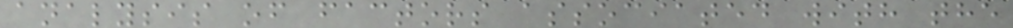analysis of factors associated with the
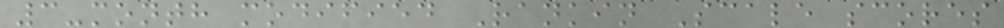3-month modified Rankin Scale scores
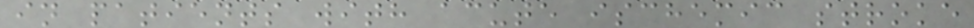in patients with acute ischemic stroke
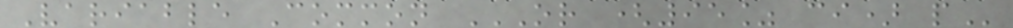Variable Common OR (95% CI) P
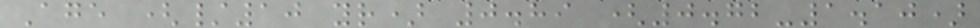Age (/10 yr) 0.89 (0.72-1.10)
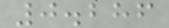0.286
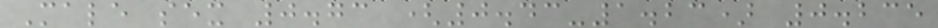Male sex 0.73 (0.43-1.23) 0.235
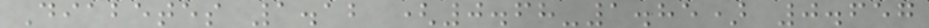Diabetes 1.12 (0.68-1.85) 0.657
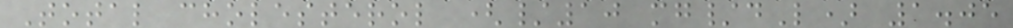Total cholesterol (/10 mg/dL) 1.05
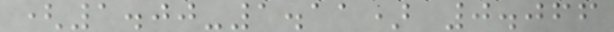(1.00-1.11) 0.066
